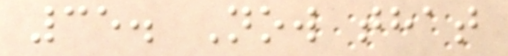35. Now that
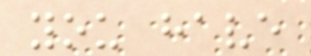you have
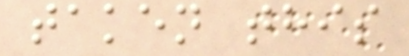taken this
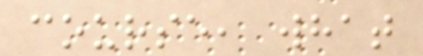course, what
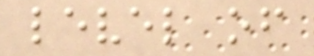level of
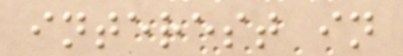interest in
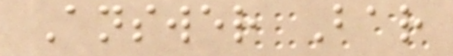Answer Bar
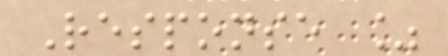Response %
